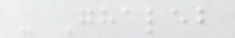- Ghaleb
